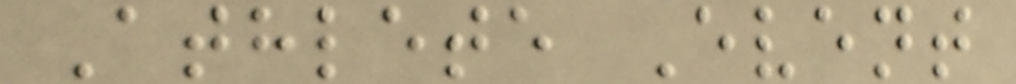Athlete Event
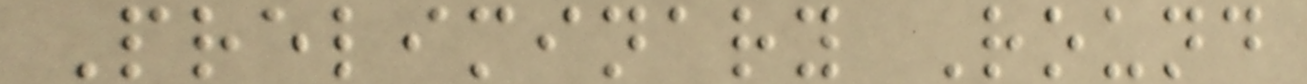Preliminary Round
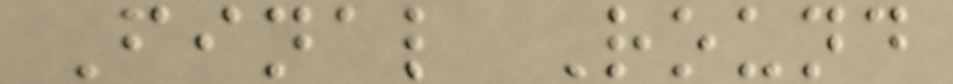Final Round
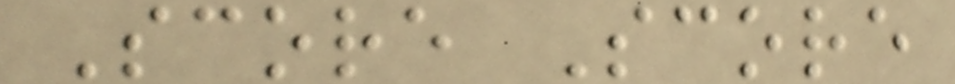Score Score
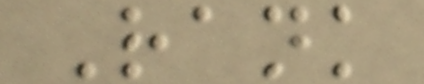Rank
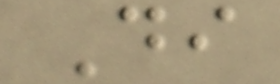Di
